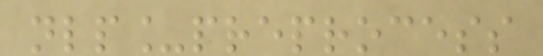nlp_preprocess
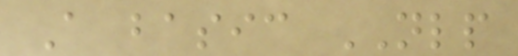A basic NLP
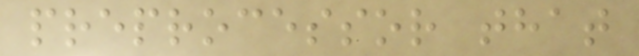preprocessor that
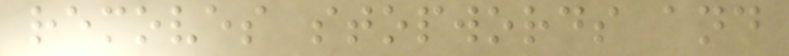removes stopwords and
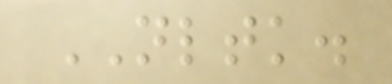NLTK.
